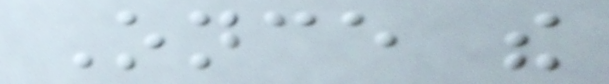Once the
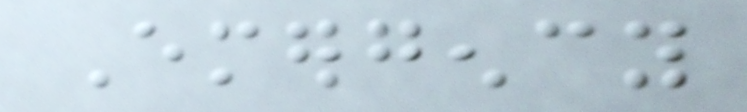Emergency
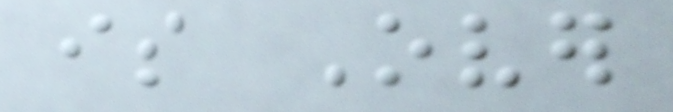is Over
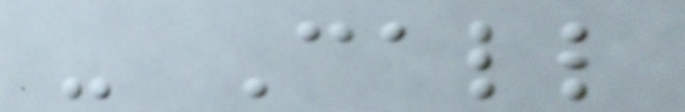- Call
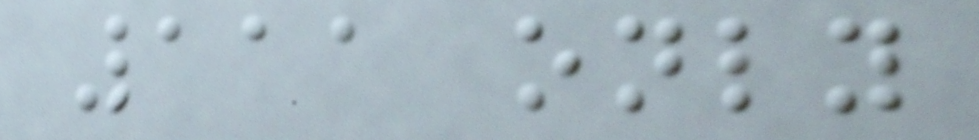111 only
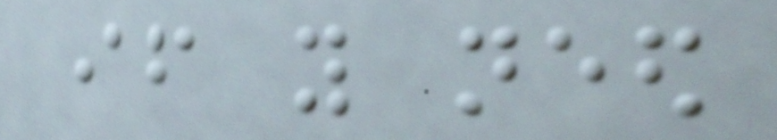if you need
